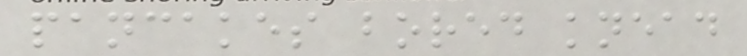pancakes bored knead
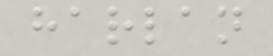harlan
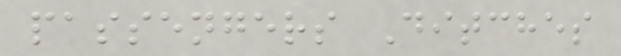passengers Ditches
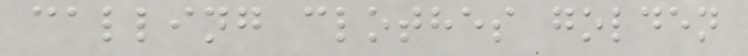calling clothes golden
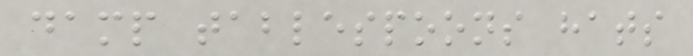damp tablespoons hats
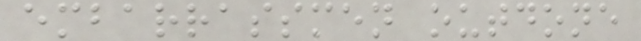embarrassmen outdone
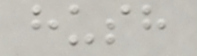hush
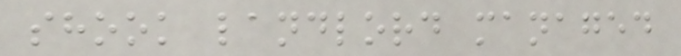shook landlord managed
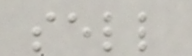sell
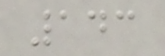143
